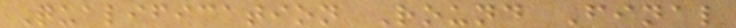Qualification Round Final
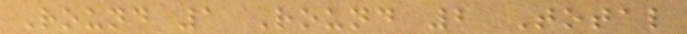Round 1 Round 2 Total
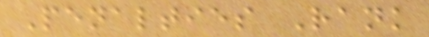Penalties Rank
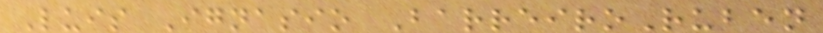Luis Ignasio BarreiroRuben
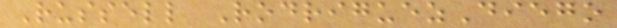Russell RodriguezDiego
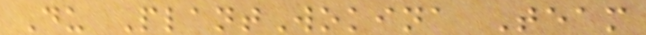Du PlantWokina Team
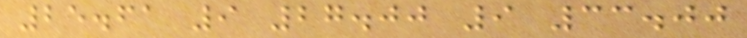25.61 9 27.00 9 33.00
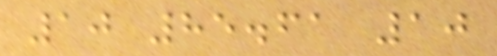10 85.61 10
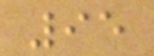95
